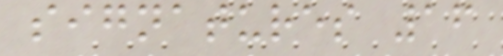signatures 16
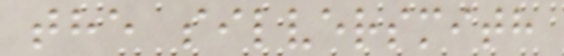the silversmith
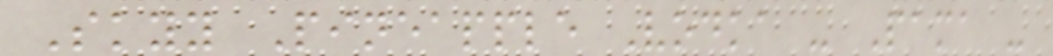Skyy Pineapple Vodka - Pama -
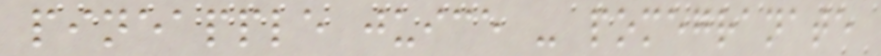pineapple juice - pomegranate
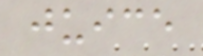juice
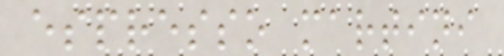espresso martini
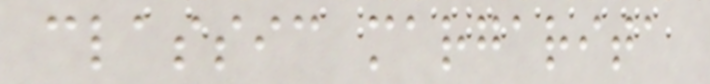classic margarita
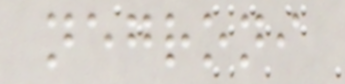negroni
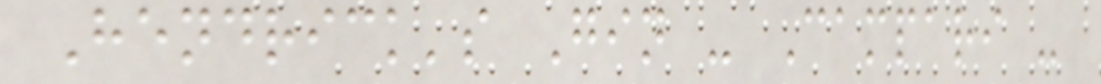Hendrick's Gin - Campari -
